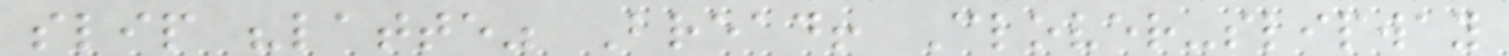slip "latte" Bread! Clover-slipway
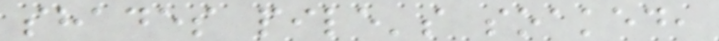shades pile's soaked,
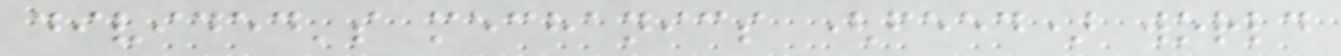divided's mechanics (feed) world
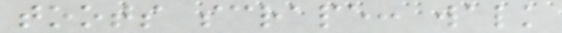toots scrape: walk
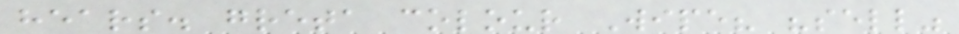hears. greta colour Wipe? "sell"
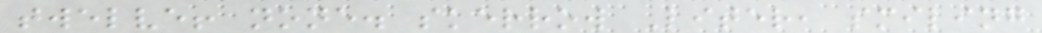twelve! none. skerrow Liter, smiling
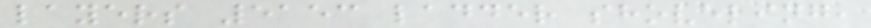layers 5153 ladder shoveling,
